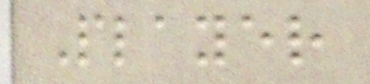Player
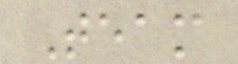Team
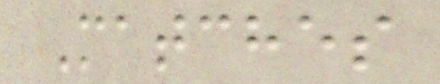Matches
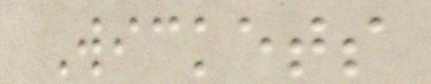Wickets
